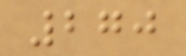270
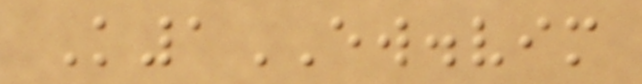K1EW.vim
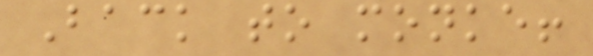Back to monke!
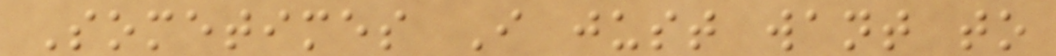Sometimes I just want to
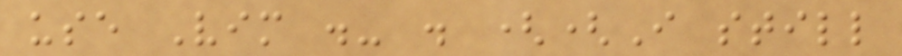use Vim .- . ((I still
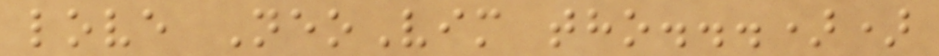love NeoVim tho...))
